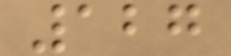127
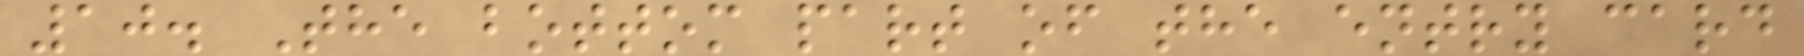10. The bottom part of the entry card
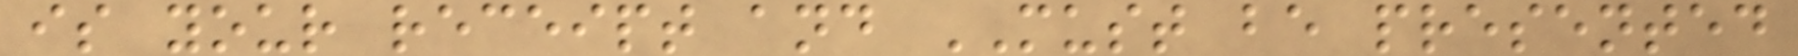is your receipt and MUST be presented
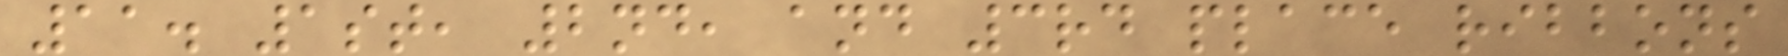11. 1st, 2nd, and 3rd place ribbons
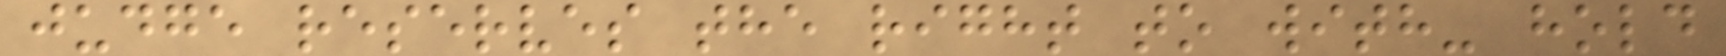judge reserves the right to with- hold
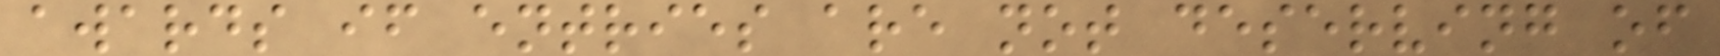awards if entries are not deserving of
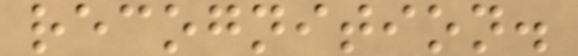recognition.
